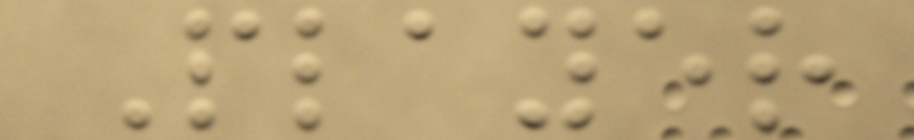Player
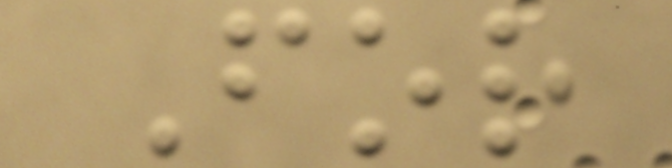For
